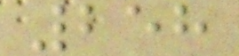258
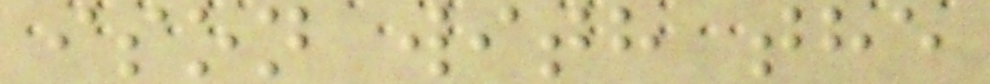ison with the
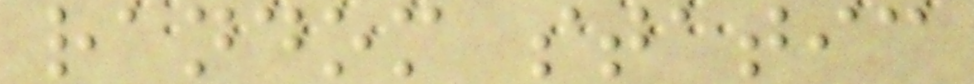random static
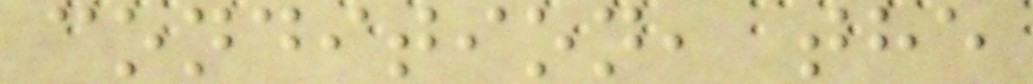condition, the
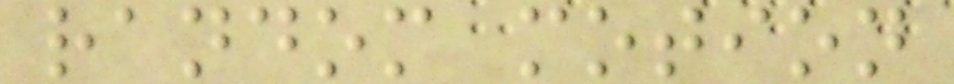random motion
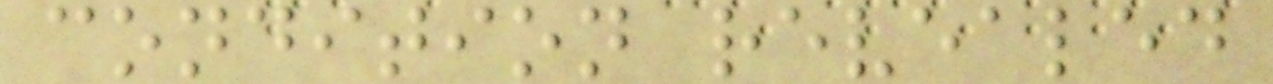condition revealed
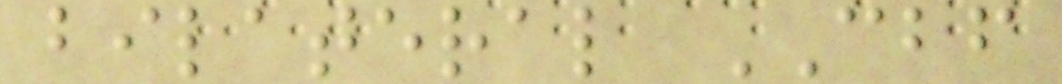bilateral CBF
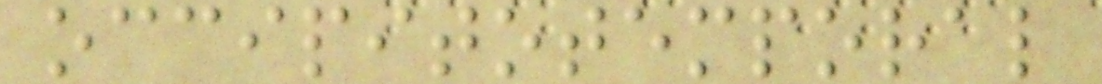occipitotemporal
